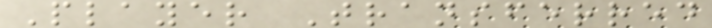Player Transferred
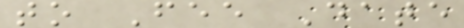to Fee Date
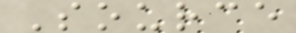Source
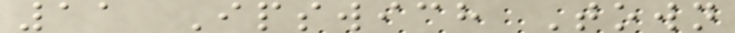11 Ipswich Town
